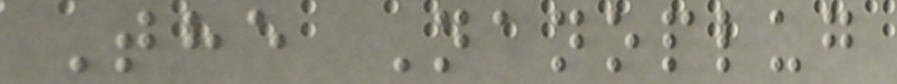The Nanoplug
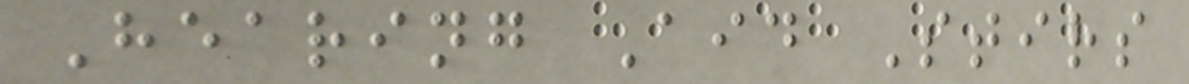Hearing Aid Stirs
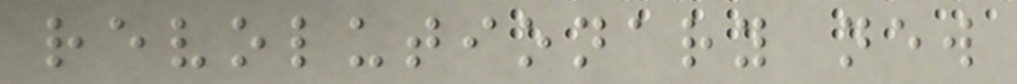revolutionary new
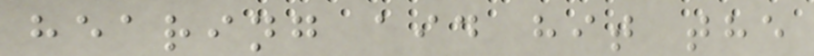hearing aid hit the
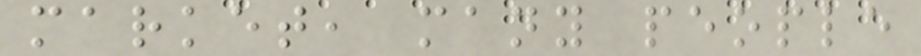market, many people
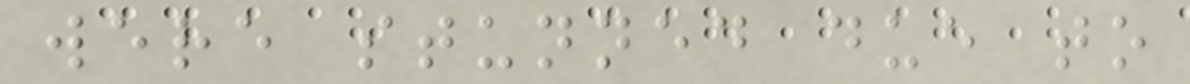were stunned due to
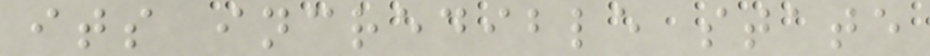its incredible state
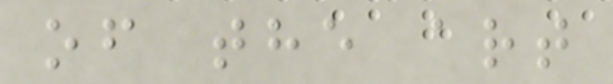of the art
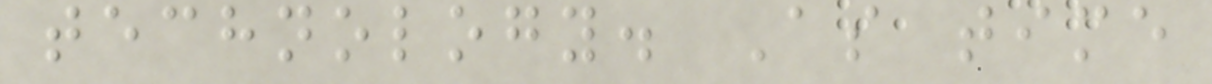technology. As time
